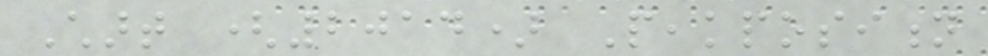Chart (2014) Peakposition
